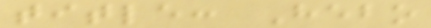title: Hebo
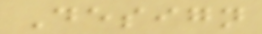Design
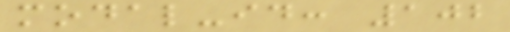modal-id: 102
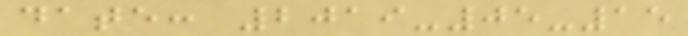date: 2019-05-15
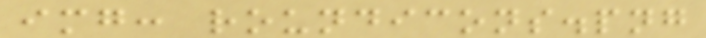img: roundicons.png
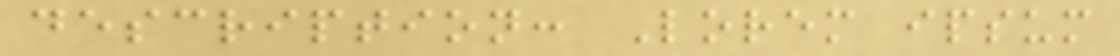description: Lorem ipsum
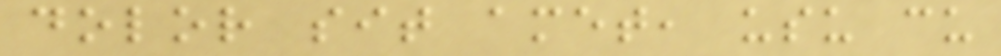dolor sit amet, usu cu
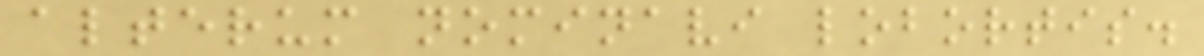alterum nominavi lobortis.
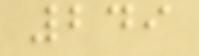249
